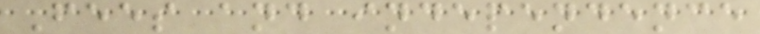Fees and independence
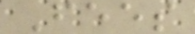Fees
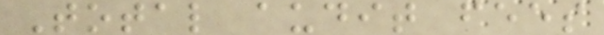Total audit fees
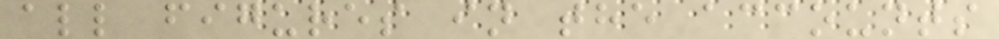all figures in the accounts
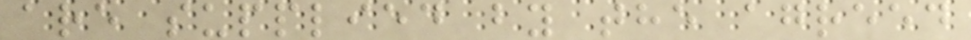are supplied by the agreed
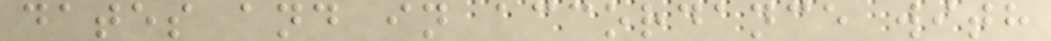dates and in accordance with
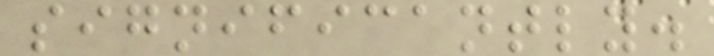significantly.
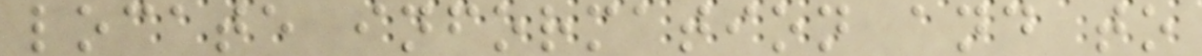locate information and to
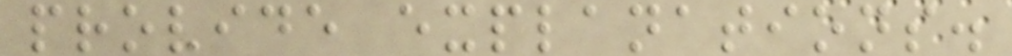provide explanations.
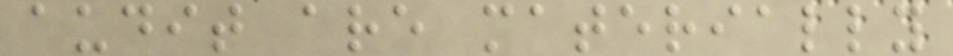audit are materially
